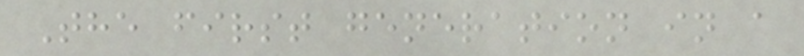The first generation in a
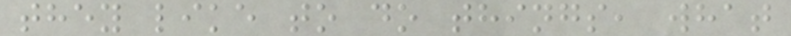they like to do things, what
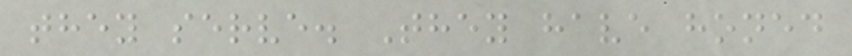they serve. They have honed
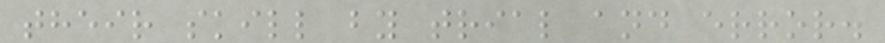their skill by trial and error.
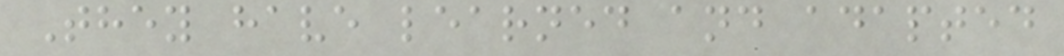They have learned and adapted
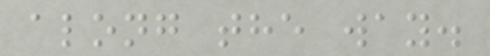along the way.
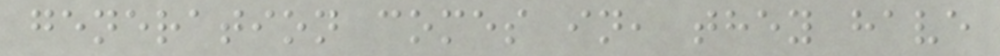generation comes in, they have
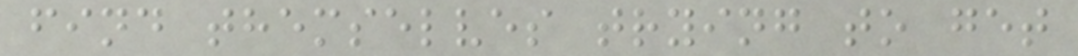find themselves trying to get
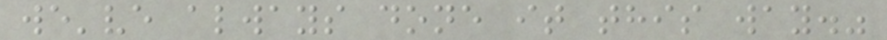we've always done it this way."
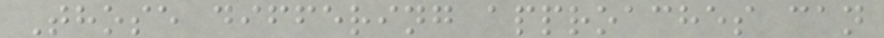Those differing approaches can
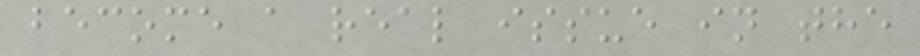become a real issue in the
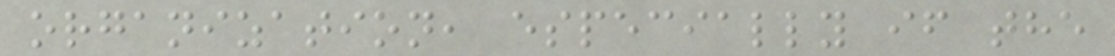organization, especially if the
